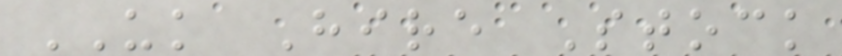UK Hire Stock
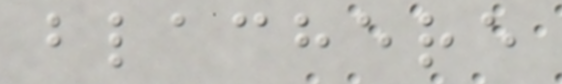blachere
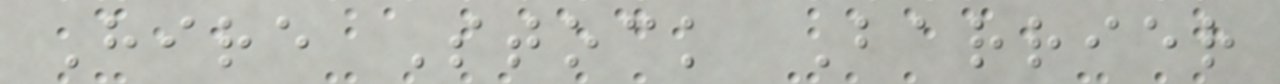Hire Stock Barrier
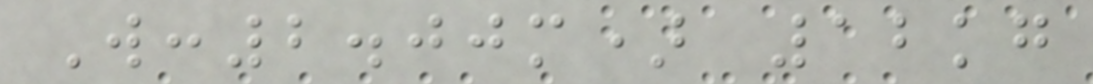W:2.00m) 12kg
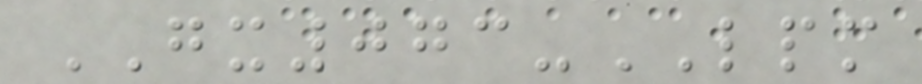GX073-LPM
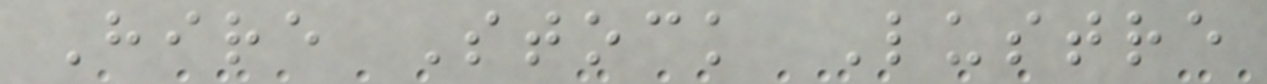Hire Stock Lustre
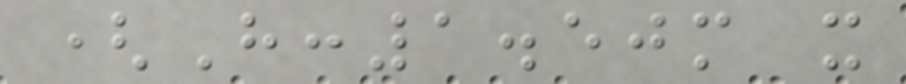(H:1.50m x
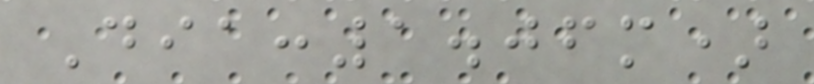Dia:1.06m)
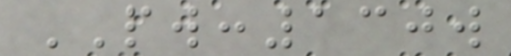PW:130w
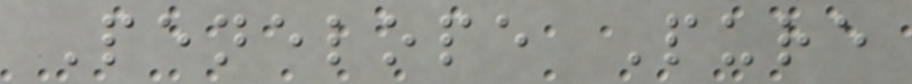Penelope Pure
